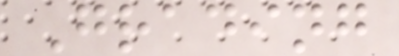Grading
